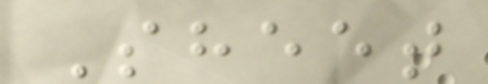Sheet
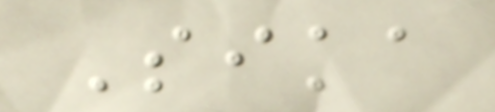Sika
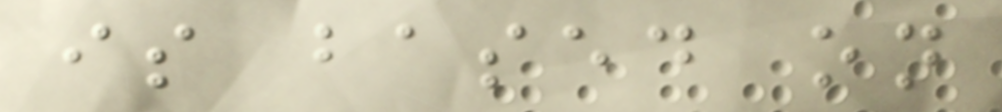is based on
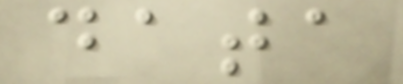data
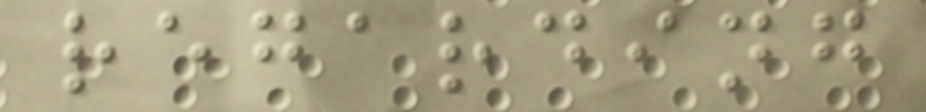regarding
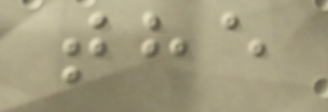the
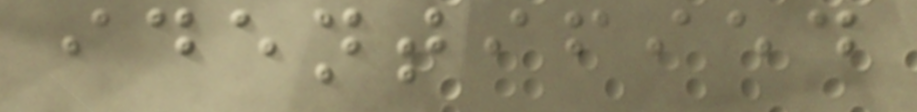identified
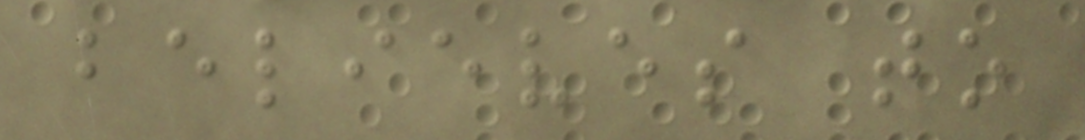believes to
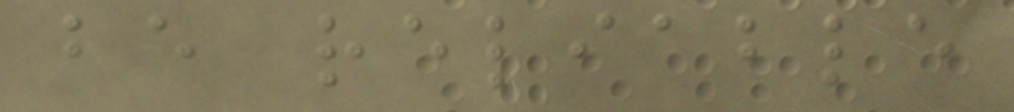be reliable
